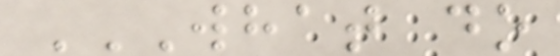WHAT DO
